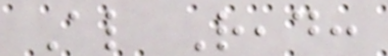Also Read:
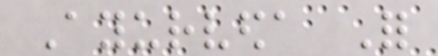Ayurveda For
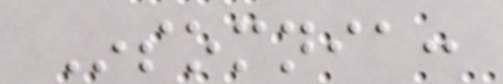Insomnia:
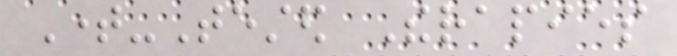Time-Tested Therapies
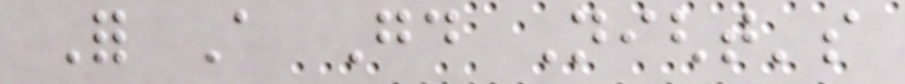For A Good Night's
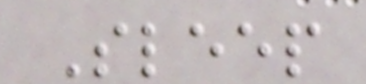Sleep
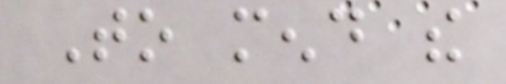To mend the
